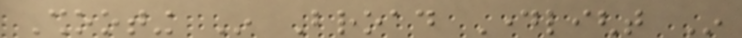Shooting In Broad Daylight In
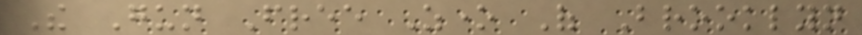The Gun Free Zone Of Brooklyn
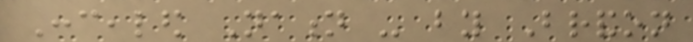Concealed Nation - by Brandon
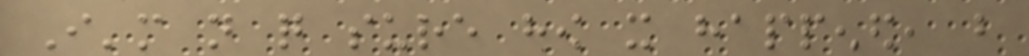I'm not quite sure how it happened, but
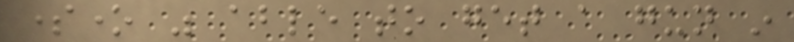someone was able to get a gun in
